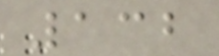132
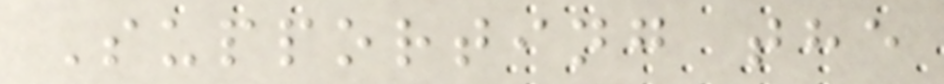Supporting the
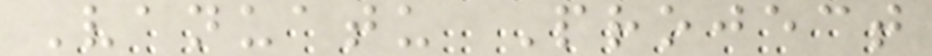Vanuatu Project
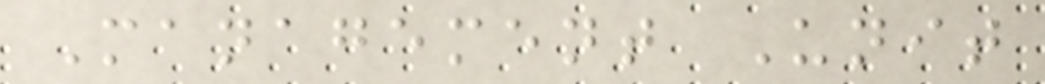Management Unit
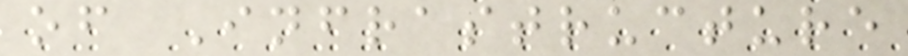of Infrastructure
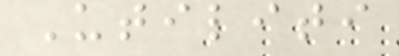Utiliti
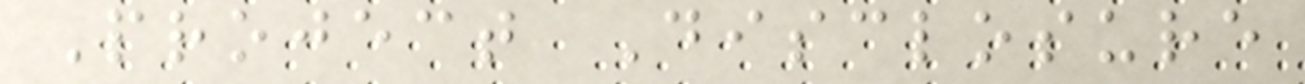Project Disclosure
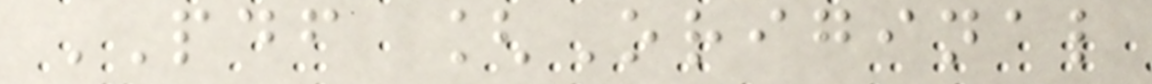PDF [Original
